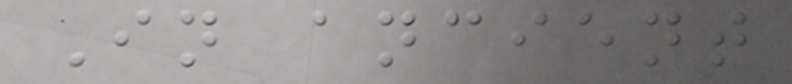In ancient
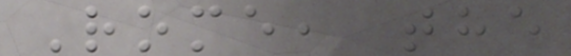Rome, the
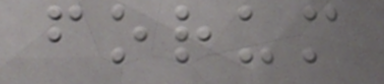forum
